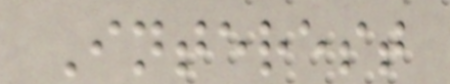Interest
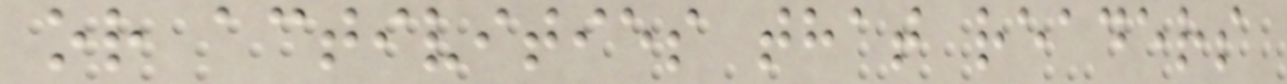or activities that readers
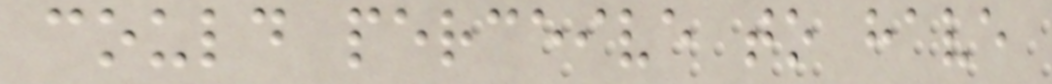could perceive to have
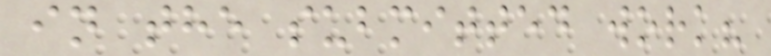in the submitted work?
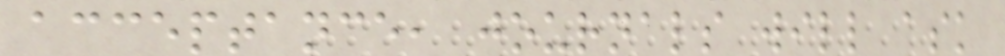acceptance, journals will ask
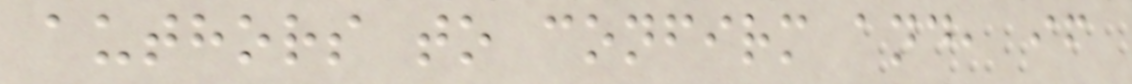authors to confirm and, if
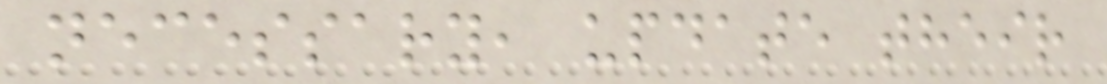necessary, update their
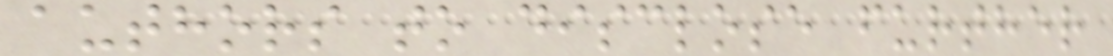authors to disclose further
